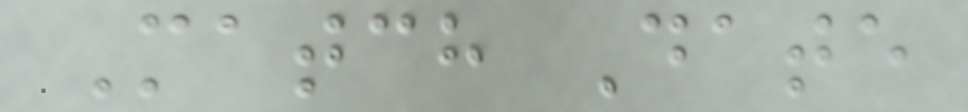Match Date
